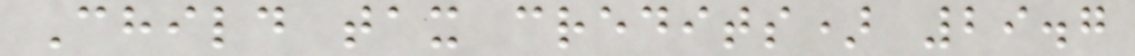Child tax credits) 29.7
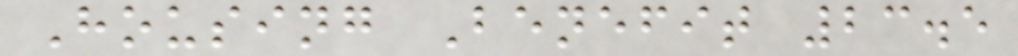Housing Benefit 23.5
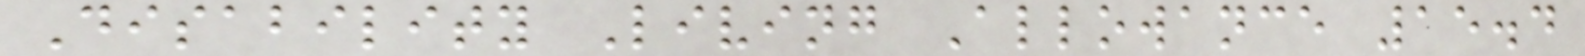Disability Living Allowance 15.4
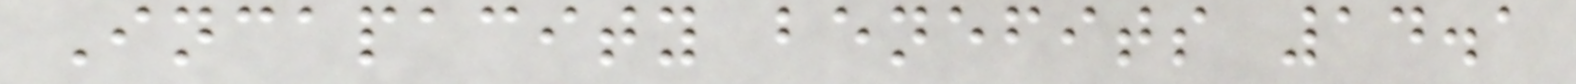Incapacity benefits 14.1
